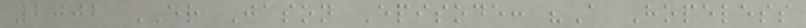2002 ER Jason Episode: "A Hopeless
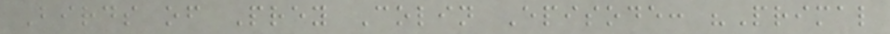Birds of Prey Colin Episode: "Primal
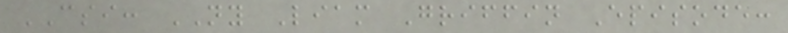CSI: NY Liam Griffin Episode:
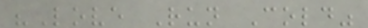"Love Run Cold"
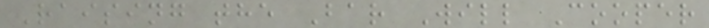Raising the Bar Will Cooper
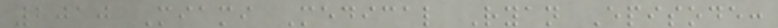2010 Miami Medical Ryan Episode:
